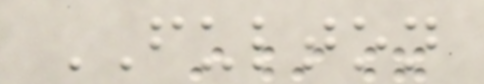FULTON
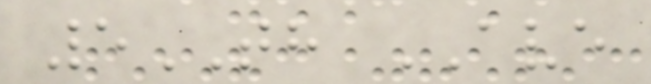5TH AVE
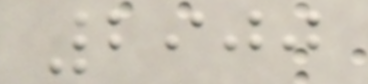2900
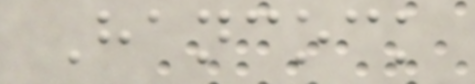Hancock
